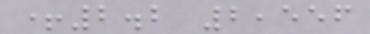+2.2 2,556
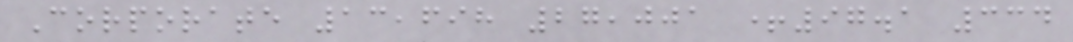Corporate 13,698 27,001 +97.1 334
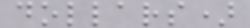dollars)
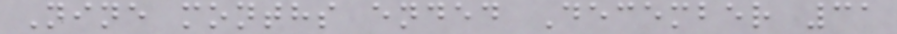Nine months ended December 31
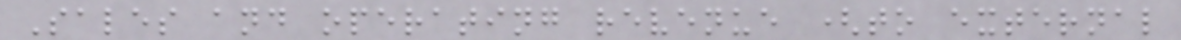Sales and operating revenue (to external
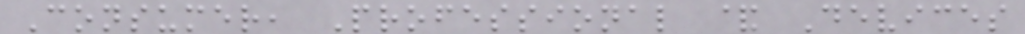Consumer, Professional & Devices
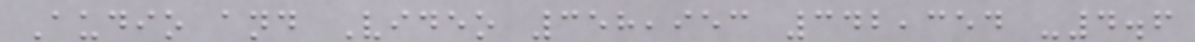Audio and Video 358,953 342,354 -4.6
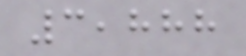3,888
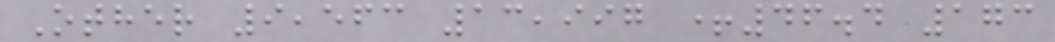Other 9,563 13,997 +46.4 173
